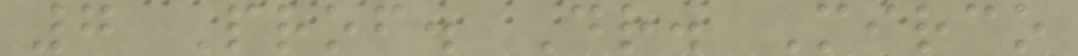7 Prof. Dr. Mirco
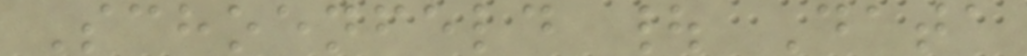Schoenfeld | Data
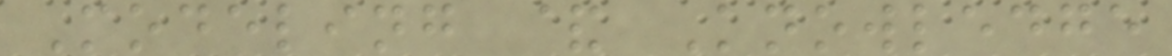Modeling & Knowledge
